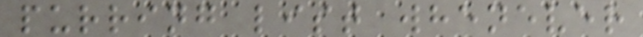purring list whenever
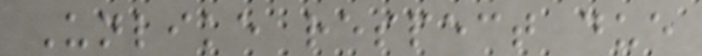Unlike respect due
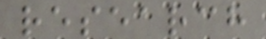research
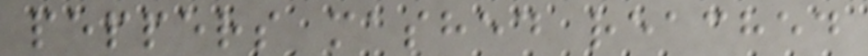peppers mashed reached
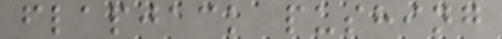flapjack pushing
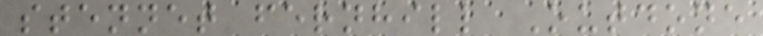stennet fernhill Outdone
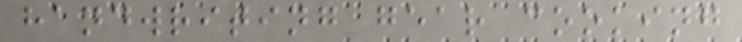handwriting gear cooking
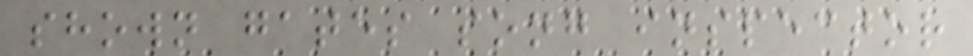shown gates song inspector
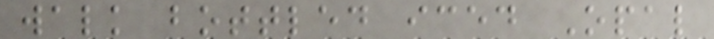walk bottled iced Opal
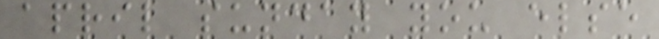april sunday you else
